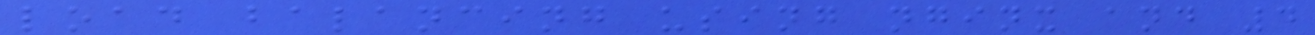load balancing using nginx and 4
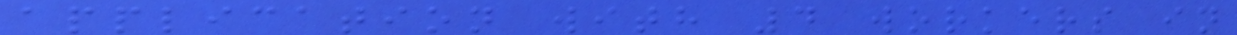application with 4 workers in
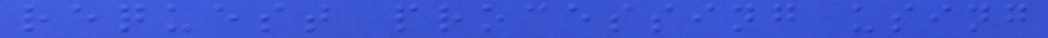request processing using
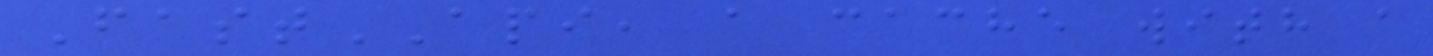FastAPI, a cache with a
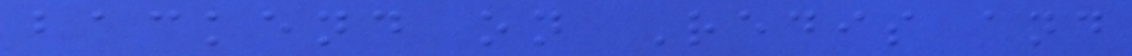backend on Redis and
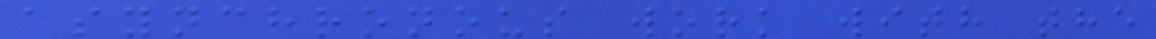asynchronous work with the
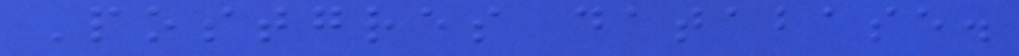Postgres database.
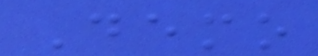Demo
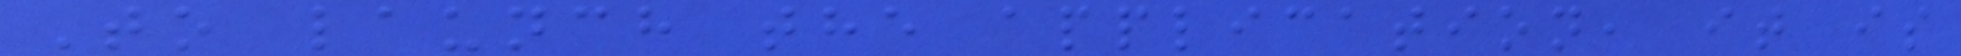To launch the application, it is
